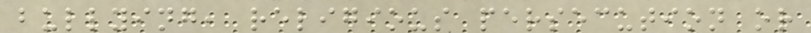bullying, religious persecution or
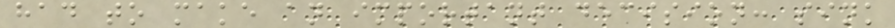had to make an important decision: sink
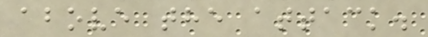above the attack.
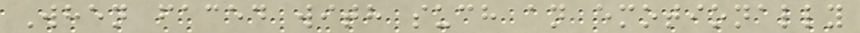When faced with such an emotionally
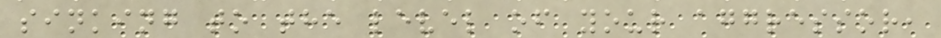sinking to the level of your aggressor,
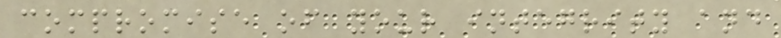compromise of your integrity and
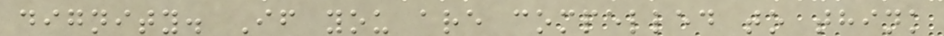dignity. If you are compelled to think
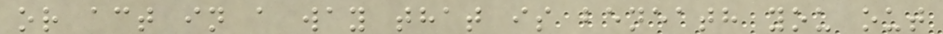or act in a way that is beneath you out
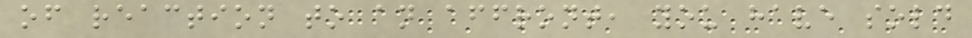of reaction to an affront, you have sold
